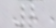2
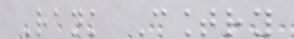Rank Country
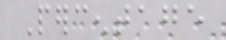Percentage
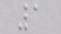1
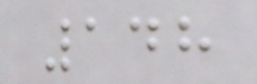148
